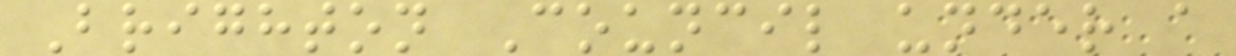Brighton Council under a
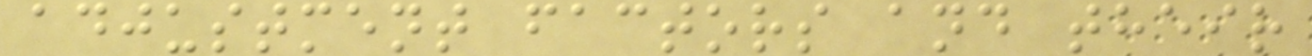adjustment factors and their
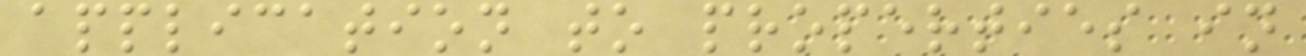application to properties in
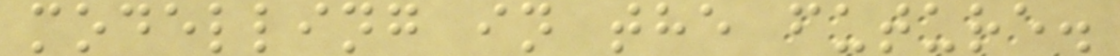modelling in the future.
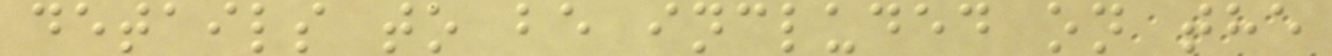details to be included on the
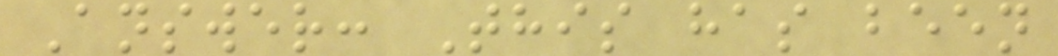Answer: This has been
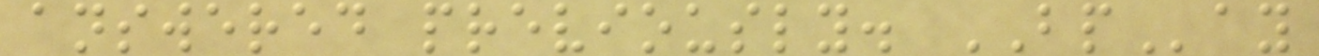answered previously. BPay
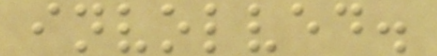involved.
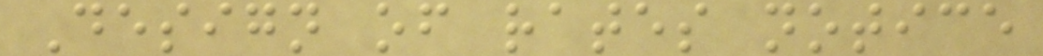Design of rates notice
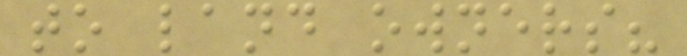to land owners?
